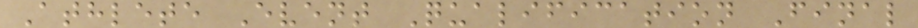Athlete Event Qualification Final
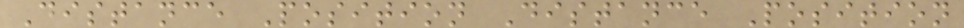Distance Position Distance Position
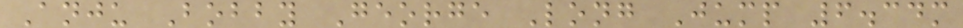Anju Bobby George Long Jump 6.34m
